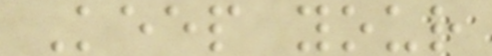Keep your
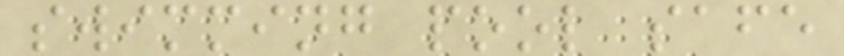swimming pool safe
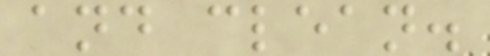and clean.
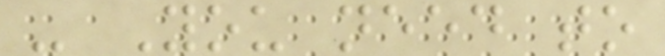- You need to
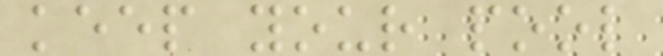keep your pool
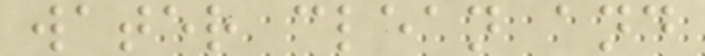water clean and
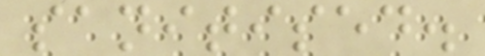sanitised.
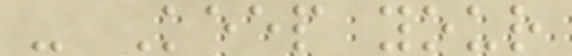- Keep your
